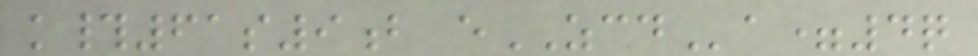k#61s9b eZCDa=4q
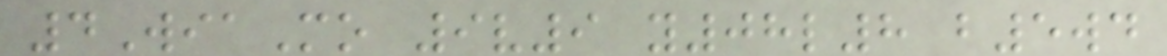4WiaMo 9v9 y08l8 b5wd
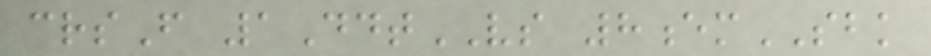crsF 1DdtVS 8emSBK
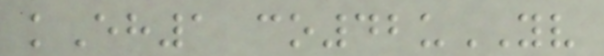kEh1 co42uYV
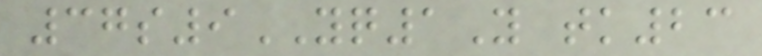37s9YQ1Y tk23
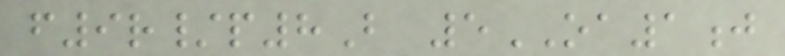f9r/p8B 5OA1j
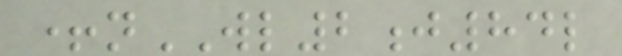+nWL2j84l
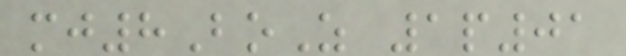mj8BoZ 1p01
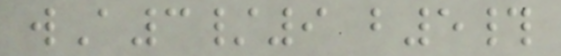wA3/9 b5#
